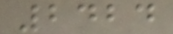2424
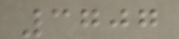3707
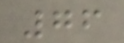76
